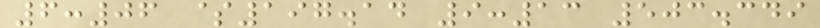6:06 $197.14 9:13 503.349
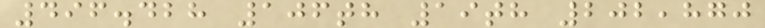496.428 106th 19th 202,870
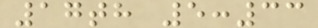17th 5:33
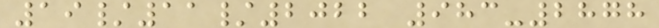19/11/2022 983-2878
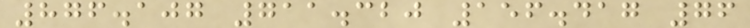876.107 711.320 156.417 76
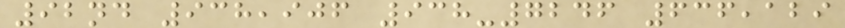92nd 938,906 938-7246 636,129
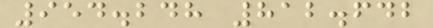954.248 812.642
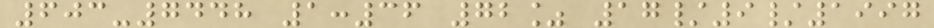603-7448 1:36 72% 17/9/1997
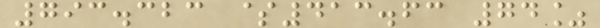793.323 $413.63 74%
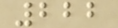222
